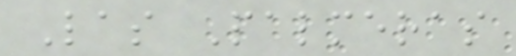Las Palmeras
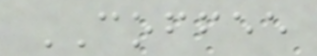COFFEE
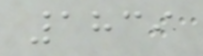1839
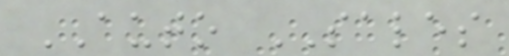AUTO SALES
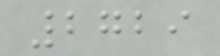2729
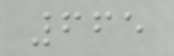665
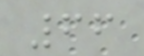66
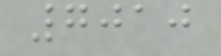7010
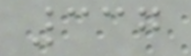337
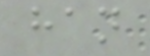han
